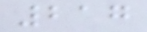217
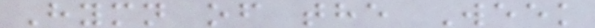Hymn of the Week
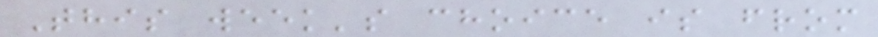This week's choice is from
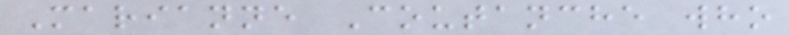Marianne Coutanche who
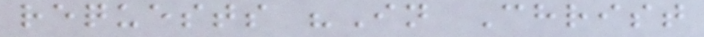requests "In Christ
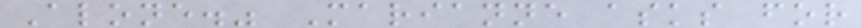Alone." Marianne asks for
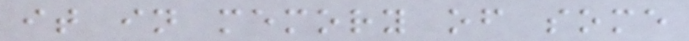it in memory of some
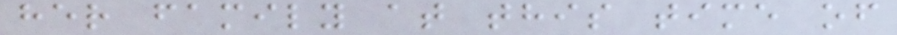her family at this time of
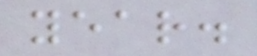year.
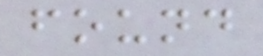found
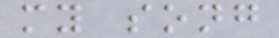my song
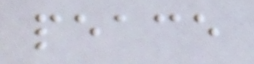peace
